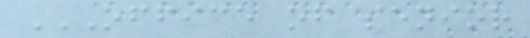OFFICE OF SENIOR
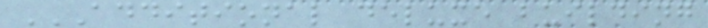ADDITIONAL DELUXE BUILDING
